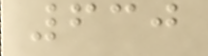630
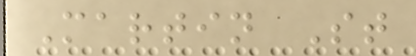Martin St
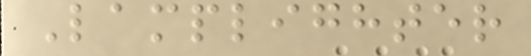Lamplighter
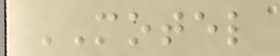MOTEL
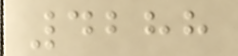4288
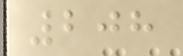208
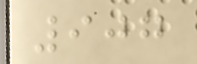907
